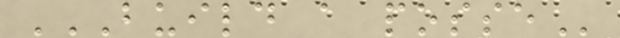BUILD A POSSE
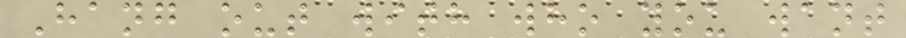Hang out with who you want
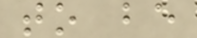to be
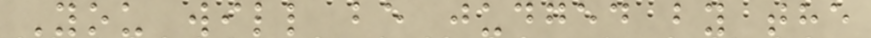You will be judged by the
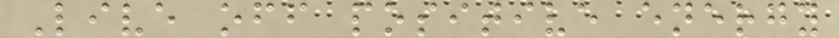Live off positive energy
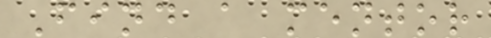Find a mentor
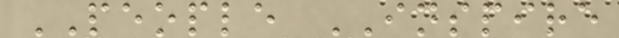PEOPLE INSPIRE
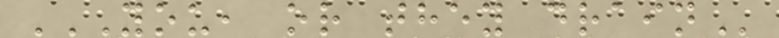YOU, OR THEY DRAIN
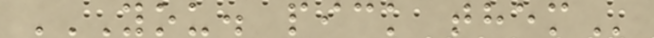YOU. PICK THEM
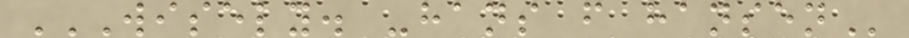WISELY. -HANS F HANSEN
